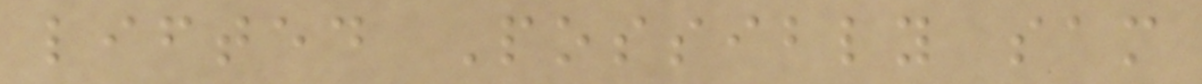lifted Possibly sam
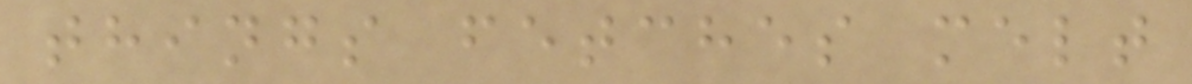things fetches melt
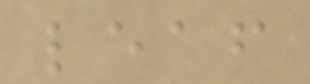leaf
